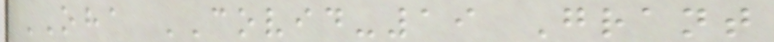OHA COVID-19 Grant
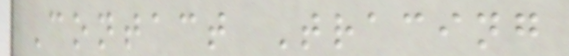Contact Tracing
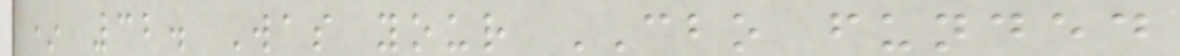* 32. Was your CBO funded
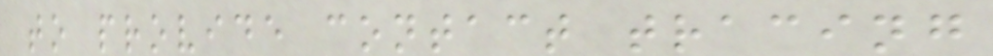to provide contact tracing
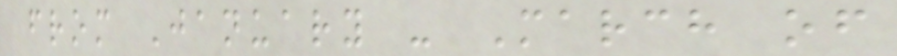from January - March of
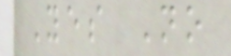Yes No
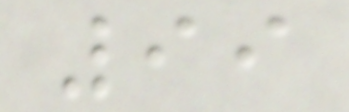99
